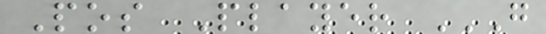Pos Player G
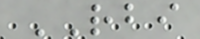RBI
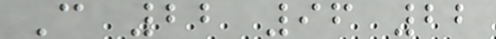C 22 96 22
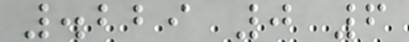.229 0 6
